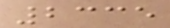2335
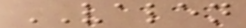VALEN
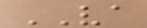VA
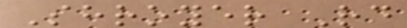Shroyer Rd
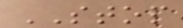STOP
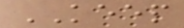KEEP
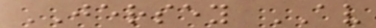JERSEY AV
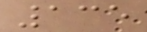135
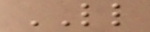LL
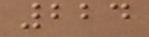224
